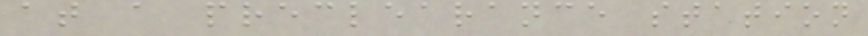at a preclearance station
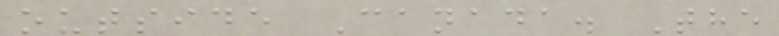outside Canada. The
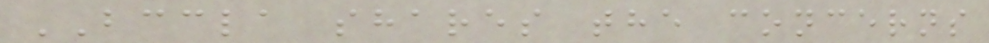BCCLA shares the concerns
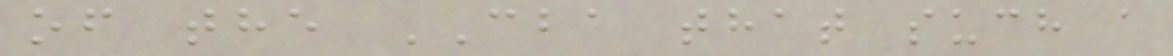of the CBA that such a
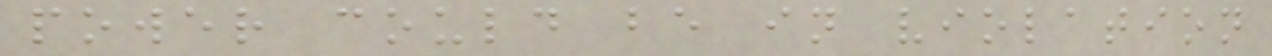power could be in violation
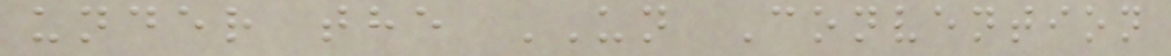under the UN Convention
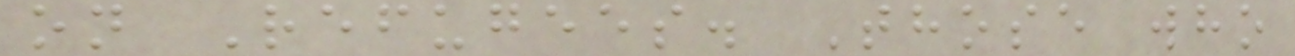on Refugees. Those who
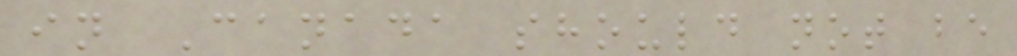in Canada should not be
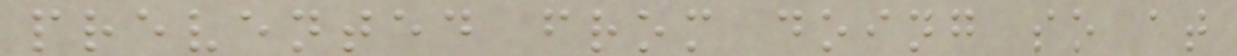prevented from doing so at
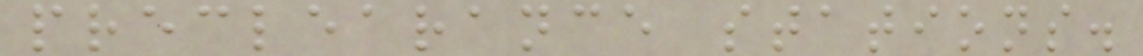preclearance stations.
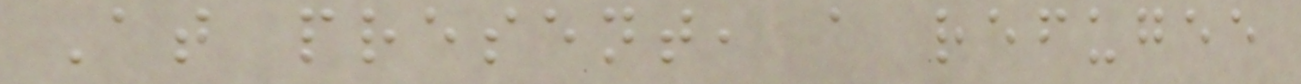At present, a refugee
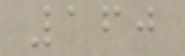160
